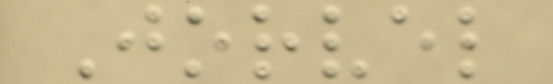Jorvel
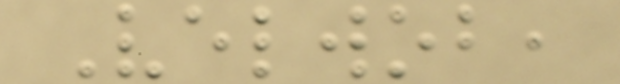Velwob,
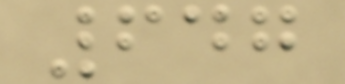647
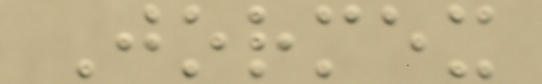Jormex
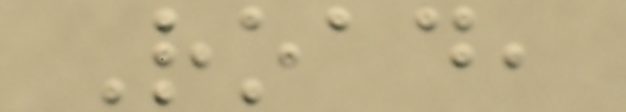Road,
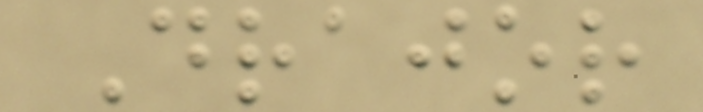Drajor
